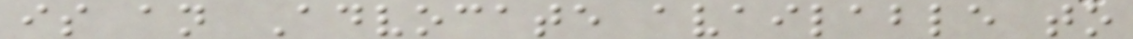is an Advocate available to
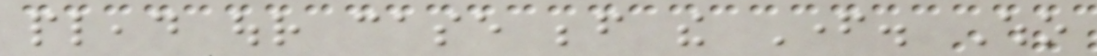plead our case before the Father. Who
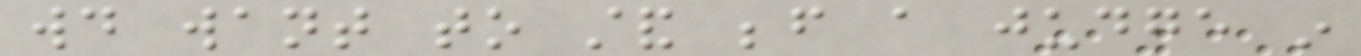would want to stand before a judge in
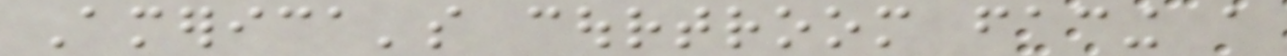America's courtroom facing a
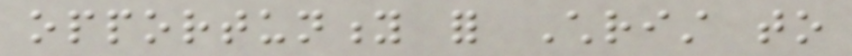opportunity for Christ to
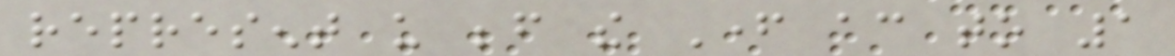represent us before the Father according to 1
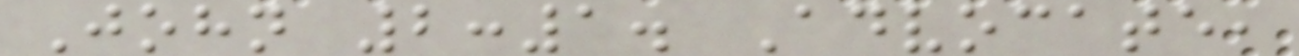John 2:1. Advocate,
